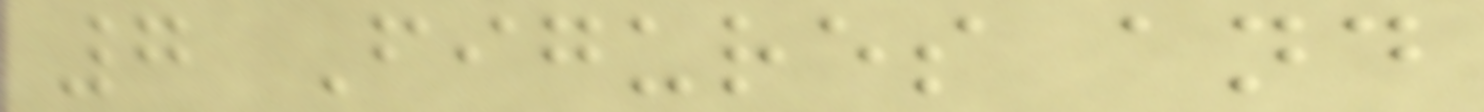7 Figures and
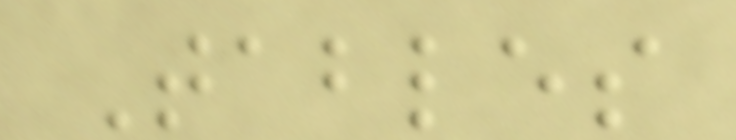Tables
